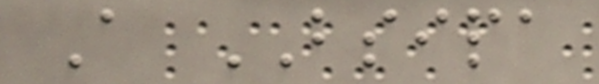A BSIPA
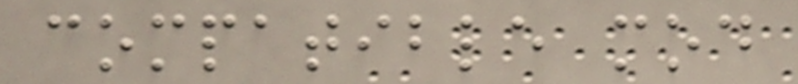compatible mod
